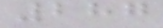287
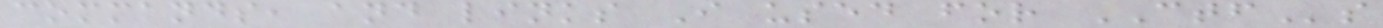commands, and links I used for CTFs
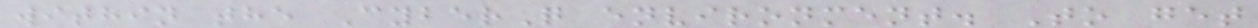within the CyberQ environment. To get
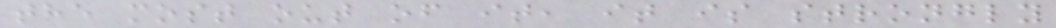the most out of it, it is strongly
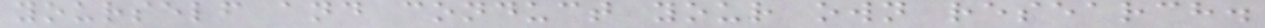yourself and conduct your own research.
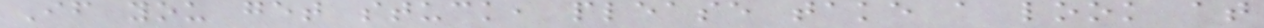If you get stuck, please take a look at
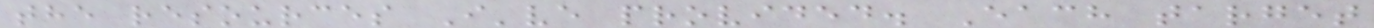the resources I've provided. Each target
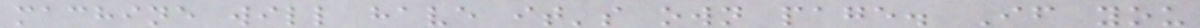machine will have it's own page. If you
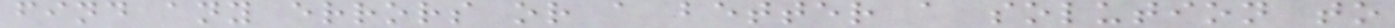find any errors or a better a solution to
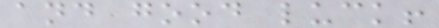and good luck!
